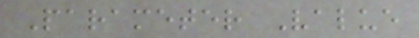Parameter Value
